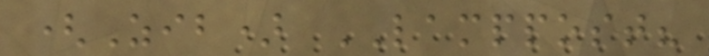(Zib) LAMPPOST?
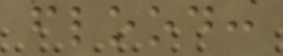flood:
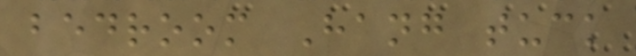bedroom Hang tuck
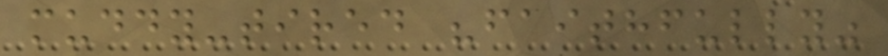muddy-tired "faithfully"
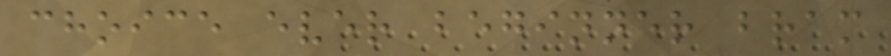choice ever beginner bram
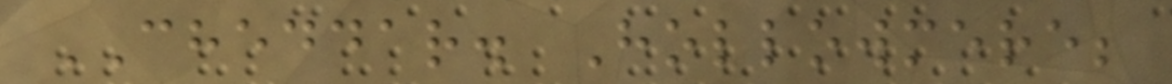CHEDDAR. Hollowmere;
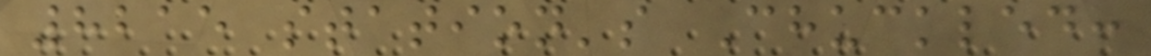8215 station's Chuckled:
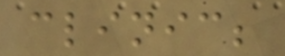clinic;
